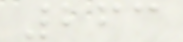263
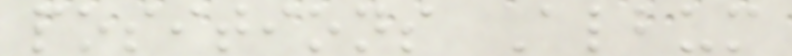positions Album
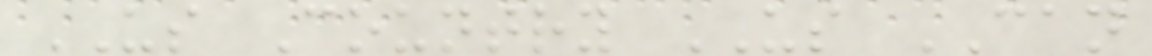US Country US CAN
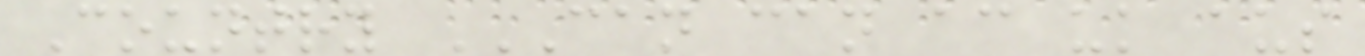Country CAN CAN AC UK AUS
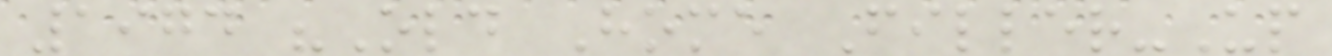1974 "Old Home Filler-Up
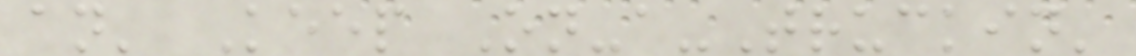an' Keep On-a-Truckin'
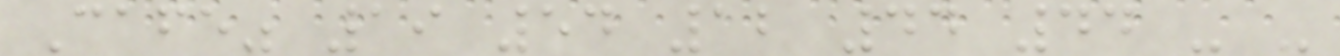Cafe" 19 54 12 44 44 - -
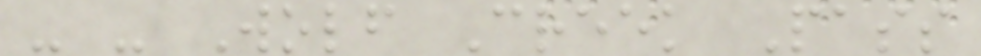- - Wolf Creek Pass
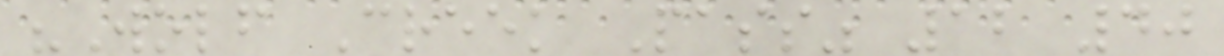"Wolf Creek Pass" 12 40
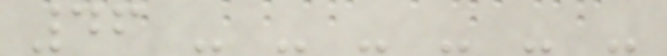46 - - - - - -
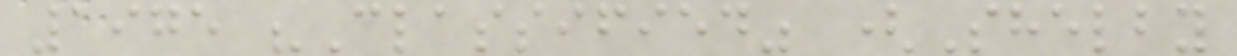1975 "Classified" (Shelby
